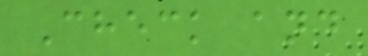Check and
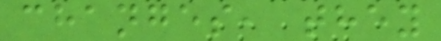changes, they
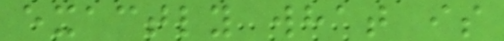exactly what is
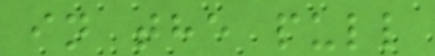in the pull
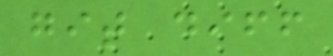git diff
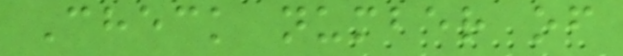Check number of
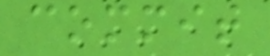commit
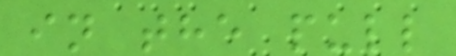in the pull
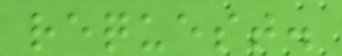request.
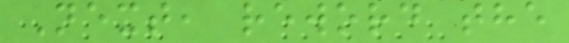Next, reword the
